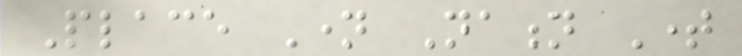Place Name Nation Time
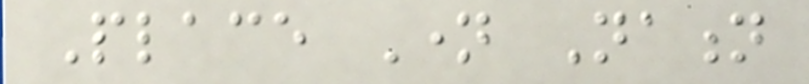Place Name Nation
